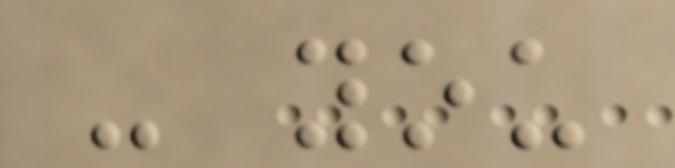- you
